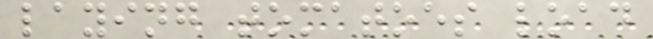laying tomatoes load
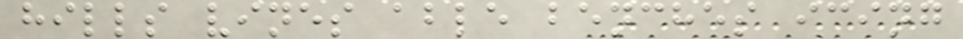hills vines able benches icing
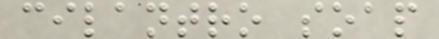cilantro soap
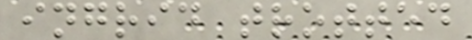ingrid trotted
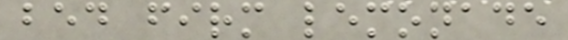bed firm lemonade
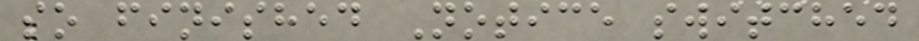so finished Notice switched
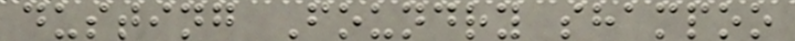dusting Foundry shampoo
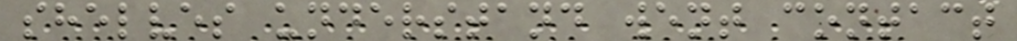shelves understand went contact
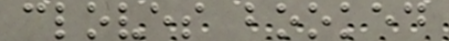cloves booked
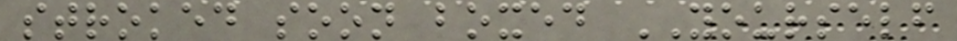stroked soon boxed YOURSELF
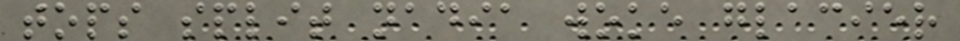tops split nadia woke glacier
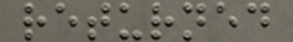returned
